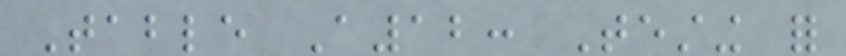Table A12: Testing for
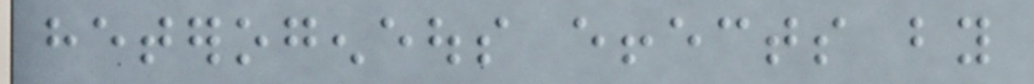heterogeneous effects by
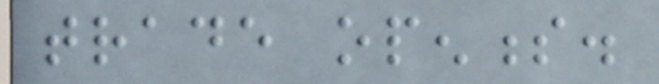trade openness.
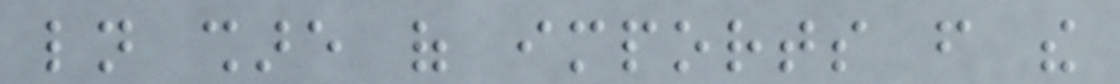ln share of imports from the
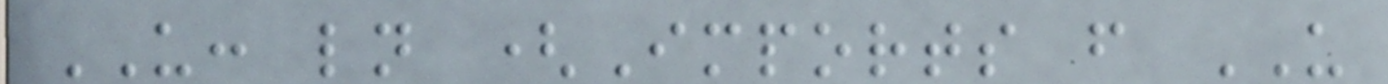US: ln (Imports from US
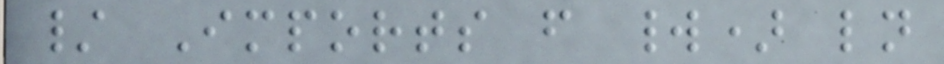/ Imports from world) ln
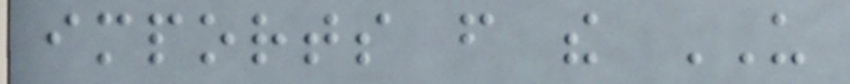imports from the US
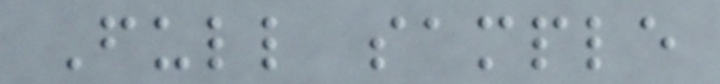Full sample
